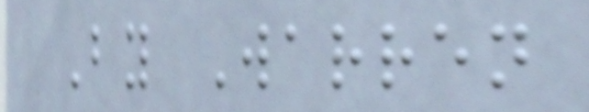By Warren
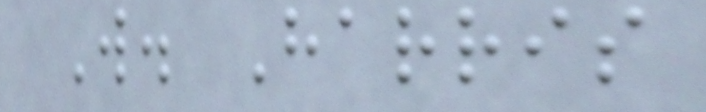W. Harris
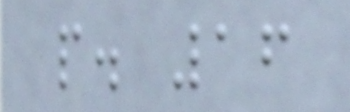p. 16
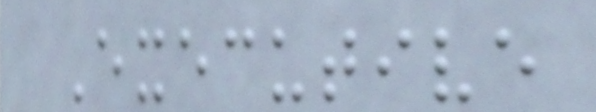Executive
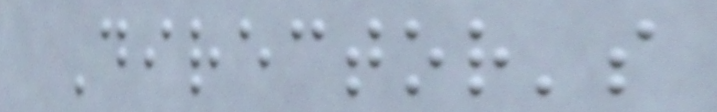Director's
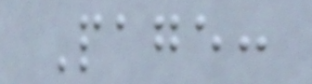Page:
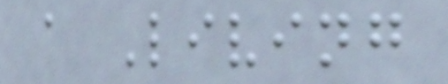a Living
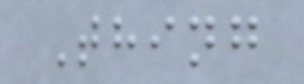Thing
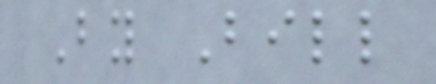By Bill
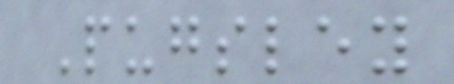Pugsley
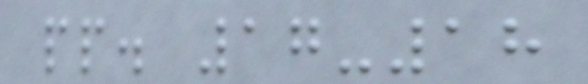pp. 17-18
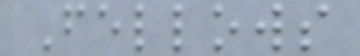Fellows
